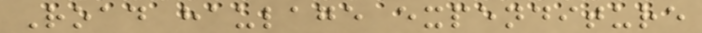Road haulage expenditure
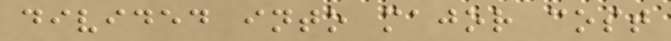divided into major cost
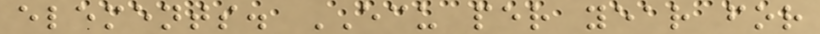elements. ECU per year for
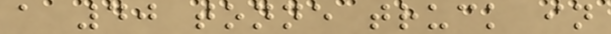a 40 tonne truck in
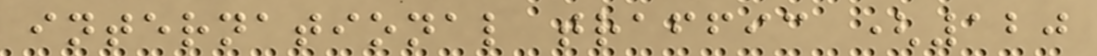international traffic (120
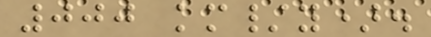000 km/y).
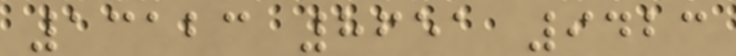13123 8651 9423
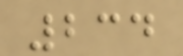234
